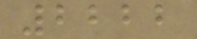2222
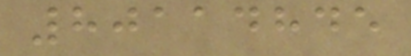80114845
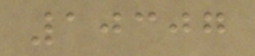10307
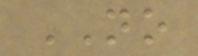NO
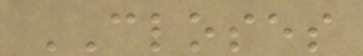CLOSES
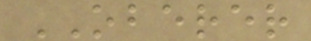OBERER
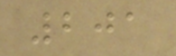201
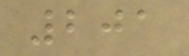201
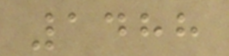1488
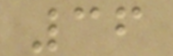36
